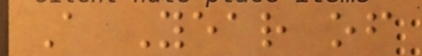A Year of
